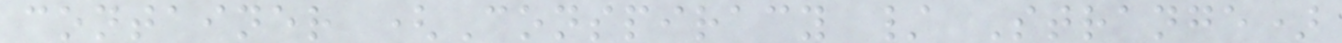container (Conspiracy / Strange)
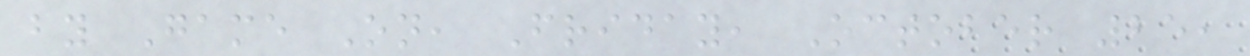by Game On, Friday, October 25,
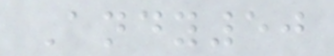Andy50
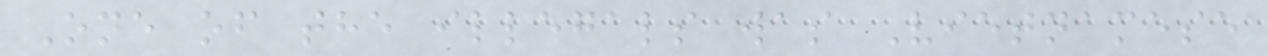One of the illegals was Vietnamese
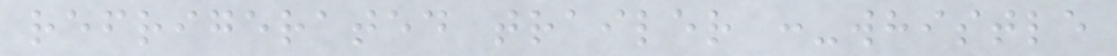refrigerated trailer :-whistle
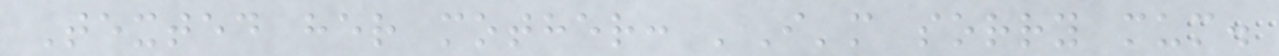Texted her mother: 'I'm sorry mum.
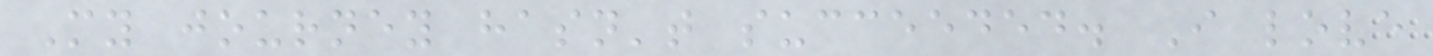My journey hasn't succeeded. I love
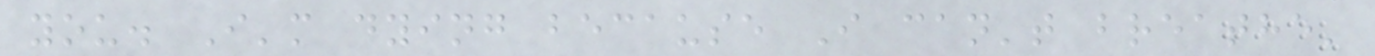you. I'm dying because I can't breathe'
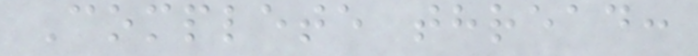Complete thread:
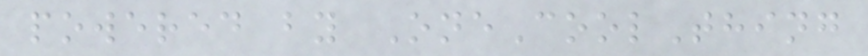powered by OneCoolThing
